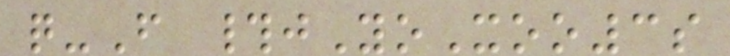q-F #jYoXoo3s
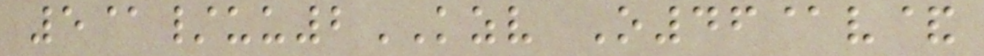5@/uu2KZV O46@v&
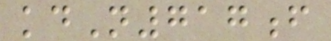kdN717f
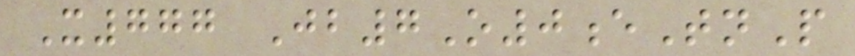X777 Jb7O0eTnP
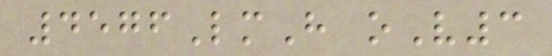4576LmH oV3
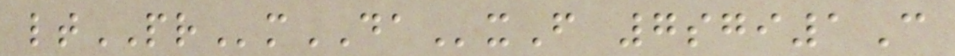ltPRmDAxF 7sgi1C
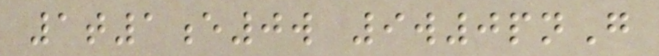1t1e0w 9w0pnG
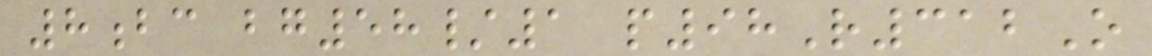8bc bg58/1 p98R312O
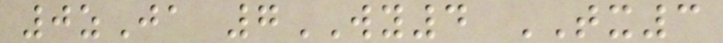0zJa 7WY4 TX3
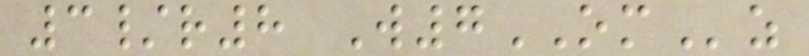3/r8 W7OMz
